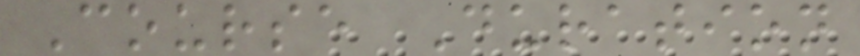Course Duration
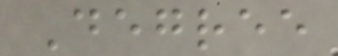Degree
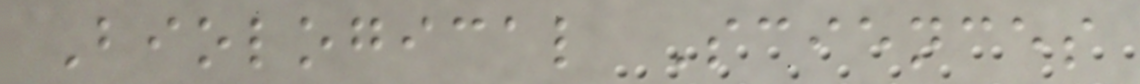Biological Sciences
